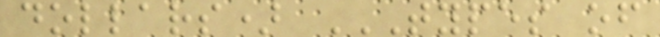dollars) TYPES OF
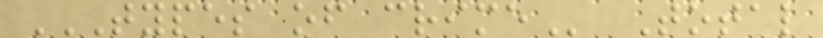TYPES OF CRIME Total
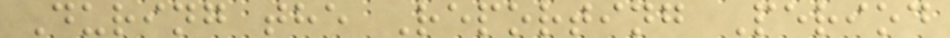During the Reporting Period
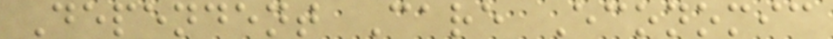Dependent Care Economic
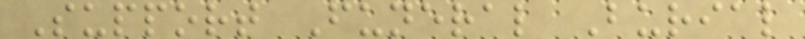Support Funeral Burial
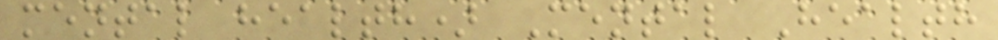mental health) Mental Health
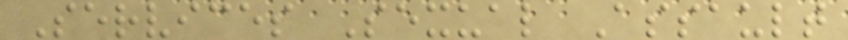Services Sexual Assault
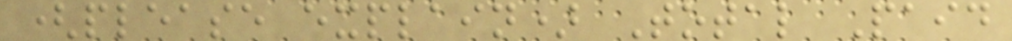(please explain) Total Paid
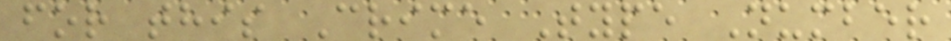for this Crime Type Number
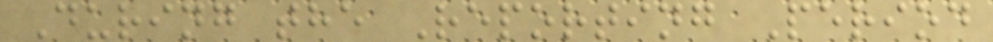During the Reporting Period
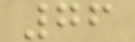76
